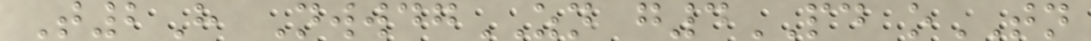T2H NwwdgZN g4PD oTN
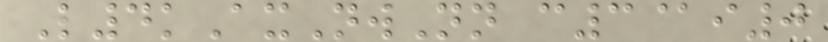L4kAxNwNn c3@i0
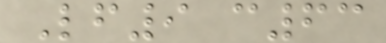Lf9 c63
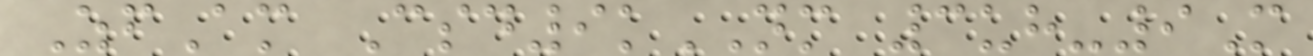ZfAm Csd9kNM 3uh-9M
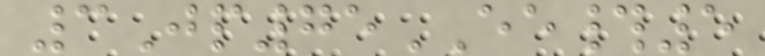3Jp75EE#5
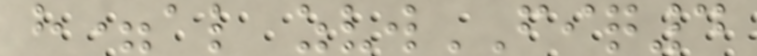h=al zvwFIQ4
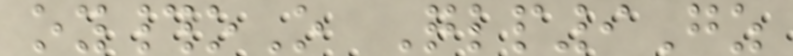oy#oO Qlp9Gz
